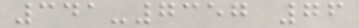341-7357 76
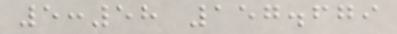5:58 157.679
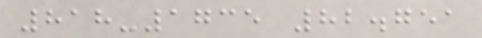818-1735 82.751
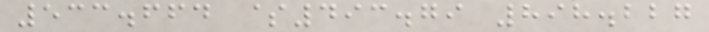533.664 $493.79 898.227
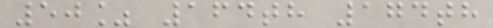50% 164th 174th
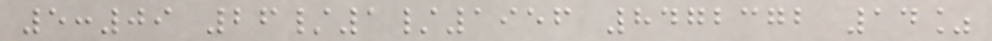5:09 26/1/1956 8472372 14%
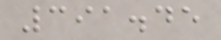391.45
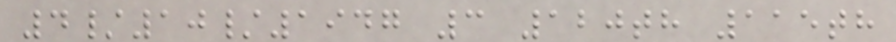4/10/1947 3 120th 115th
